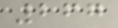267
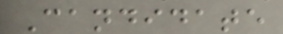Candidate
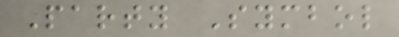Party Symbol
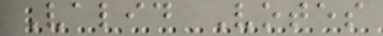Valid Votes
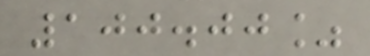100.00%
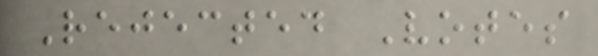Rejected Votes
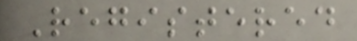Registered
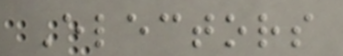Electors
